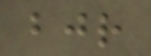bjr
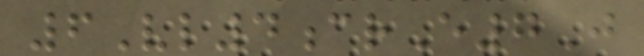6Vl4crE7J
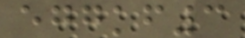eggkf3
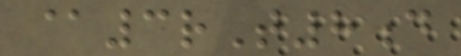@3rT8d
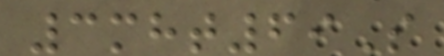3mht69S
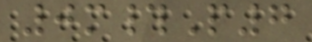0m#P7
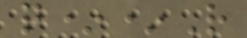q**R
